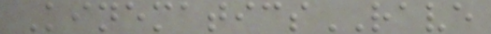KinematicsRAVE
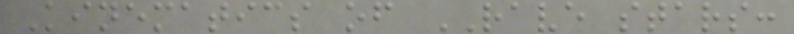Kinematics of RAVE stars:
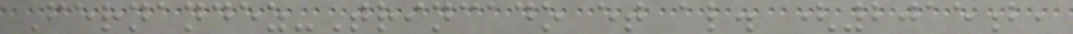Fernandez-Trincado et al. (2015b,
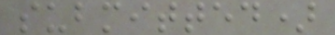submitted)
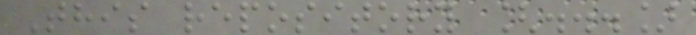This repository [...]
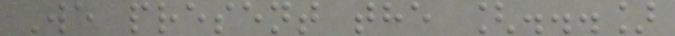We present the [...]
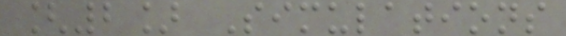[2] Simulations
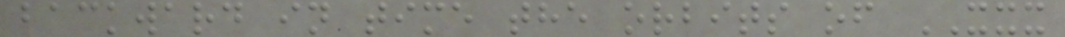backward in time the orbits of XXX
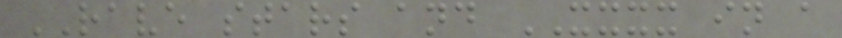RAVE stars and XXXX in a
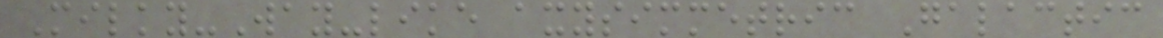Milky-Way-like axysimmetric Galactic
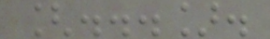[...].
